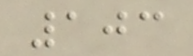103
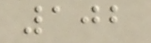102
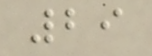29
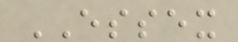ESSEX
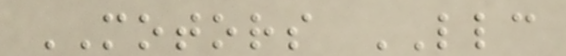MOTORS LLC
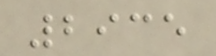2935
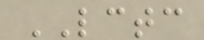LCTC
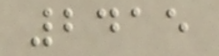2415
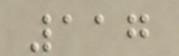117
